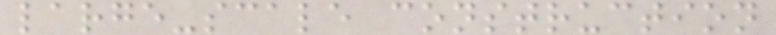large-scale construction
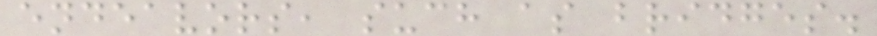endeavors, such as bridges.
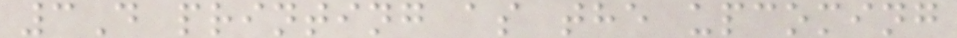3D printing as the upcoming
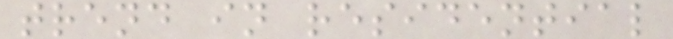trend in residential
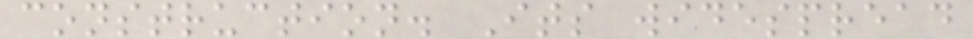construction. Its widespread
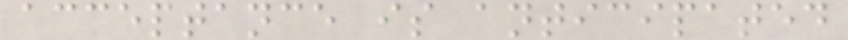acceptance is anticipated
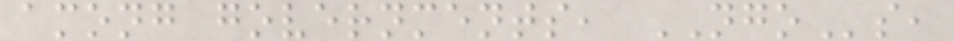among governments, NGOs,
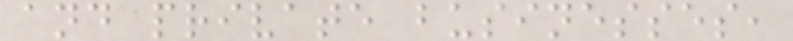and private businesses,
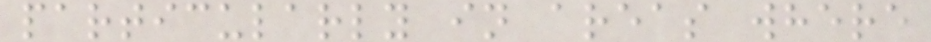particularly in areas where
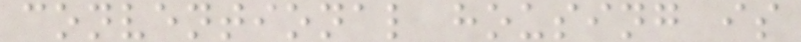conventional housing is
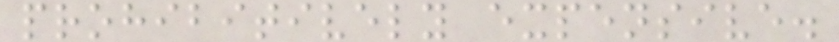prohibitively expensive.
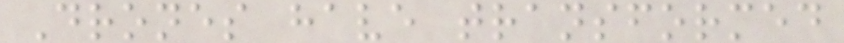Drones have transformed
